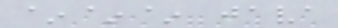~~~ java
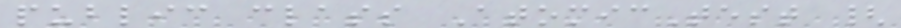public class AtomicTest {
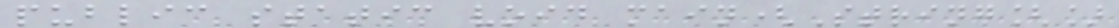public static void main(String[]
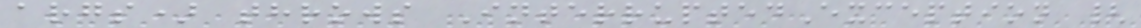args) throws InterruptedException {
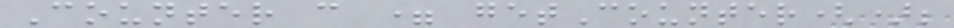Counter c = getCounter();
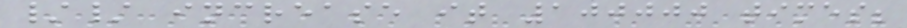// increase it 100000 times;
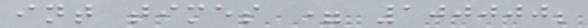int times = 100000;
